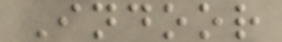Indoor
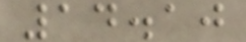14.10
